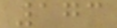173
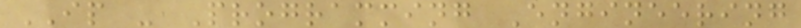IP - Programming Engineering
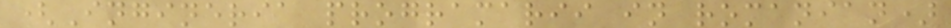(Ingineria programarii in romanian)
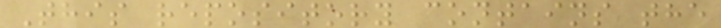This repository contains the
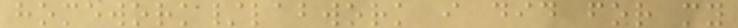homework/labwork i did for my
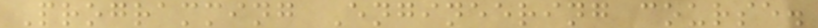Programming Engineering course.
